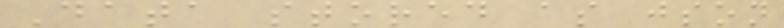Data stored as json
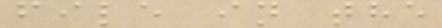file in the
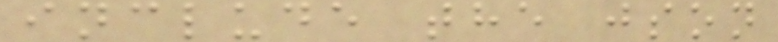include the json
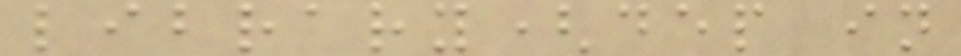library(dep in
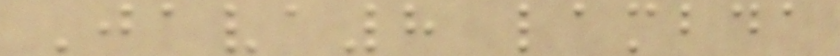Java8 lambda
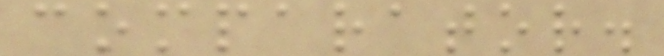comparator.
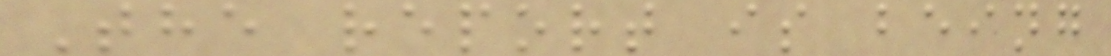The report is being
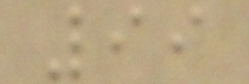99
